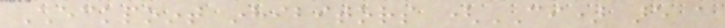Checkpoint inhibitors (CI) are a
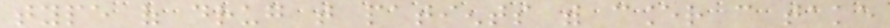type of drug that patients with cancer can take
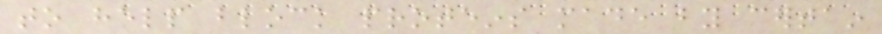to help block proteins made by certain
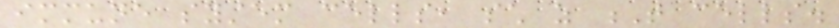immune system cells, such as T cells.
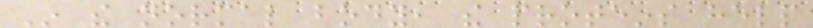In the normal body, the proteins help
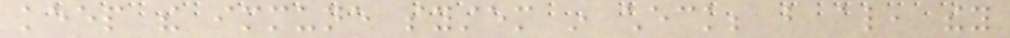keep the immune system in check; but also, they
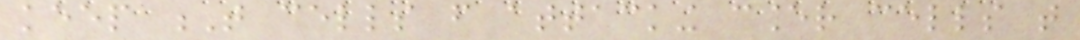keep T cells from attacking cancer cells that
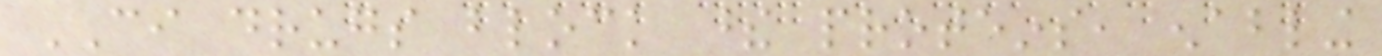CI drugs block these proteins, enabling
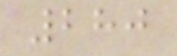280
